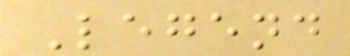Legend
